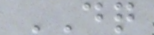DQ
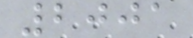2001
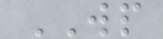WP
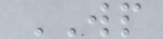WP
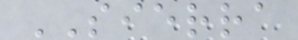SIERRA
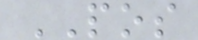POS
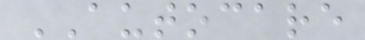AUTOCARE
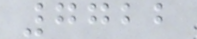7722
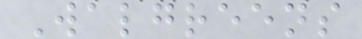Walgreens
